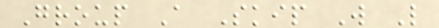Group A Skip W L
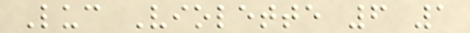Luc Violette 6 1
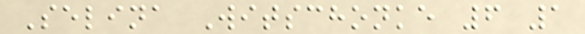Selina Witschonke 6 1
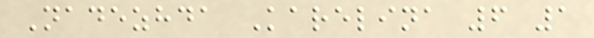Nadezhda Karelina 6 1
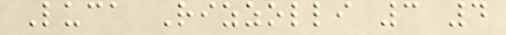Luca Rizzolli 3 4
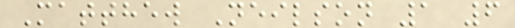Matthew Neilson 1 6
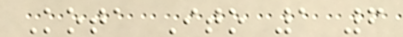Kota Ito 1 6
